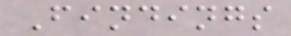Findings
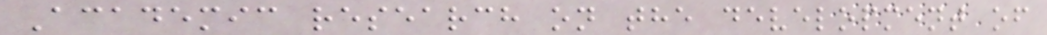Academic research on the development of
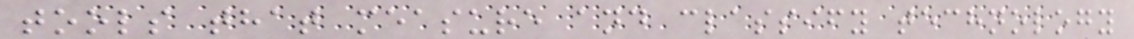tools that measure and classify technology
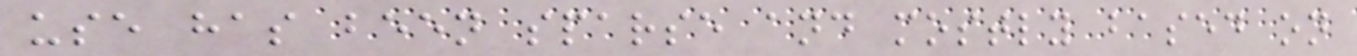use has been sparse and mostly based on
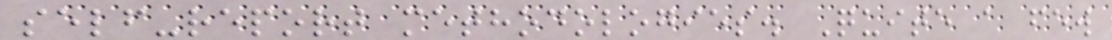self-report methodologies. Quite a few
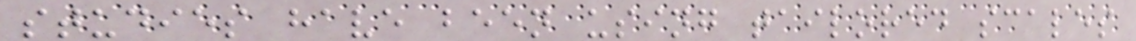studies have been using tailored scales
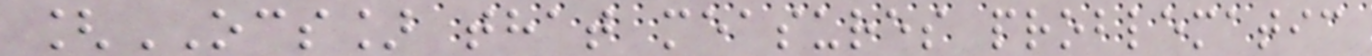[OCS] that measures problematic
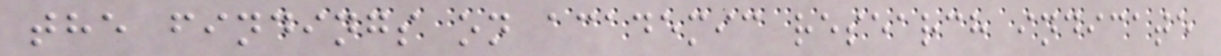the findings on academic research indicate
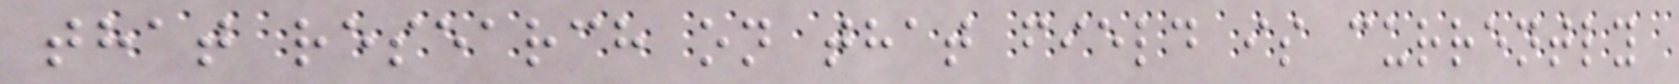that research on that field is currently
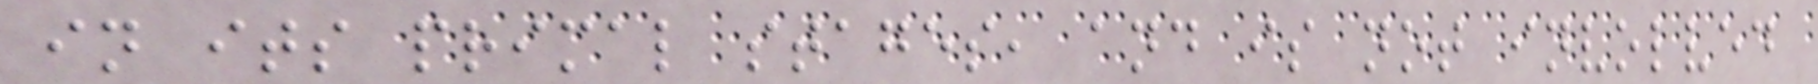in its primal stages, and is not involved
